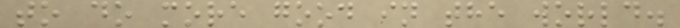to do more good in the world.
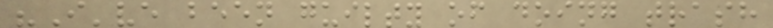"I've been guilty of doing trash
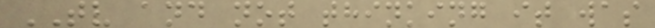TV and not thinking it was
